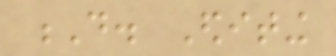D. Editing
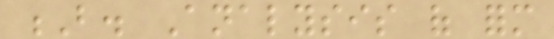B. Analysis of form
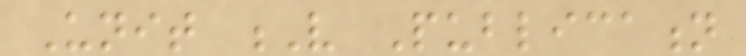Unit V Publication
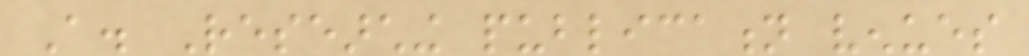A. Researching publication venues
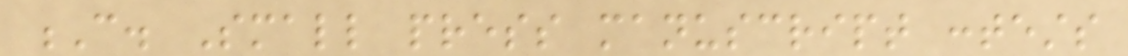C. Small press manuscript contests
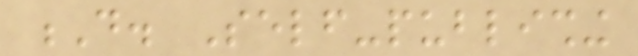D. Self-publishing
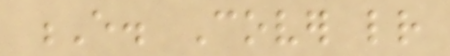E. Cover letter
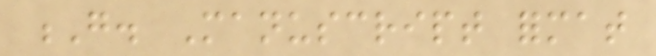G. Manuscript format
